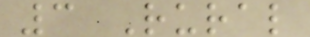3 Rural
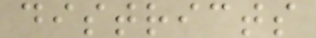districts
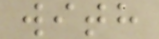with
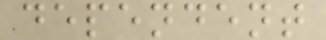dependent
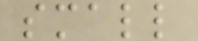small
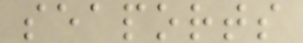seaports
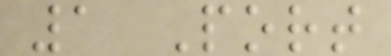1 Port
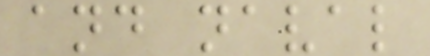and naval
